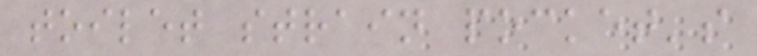toilet strain pocket's
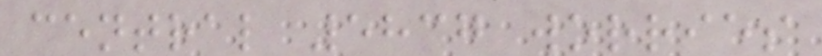central 5837 worries
